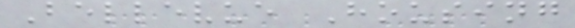Bellevue Housing
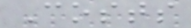Costs
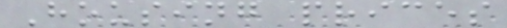Housing prices
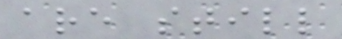are still
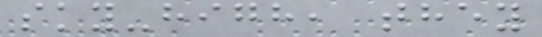sky-high, they
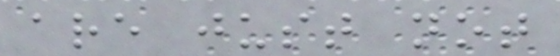are just not
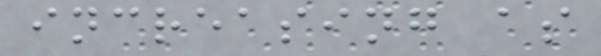increasing as
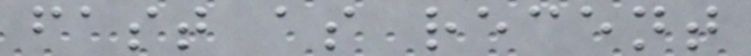fast as recent
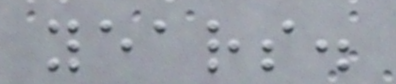years.
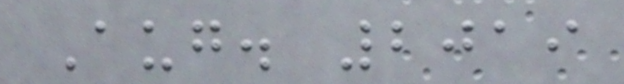Aug. 2019
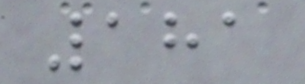181
